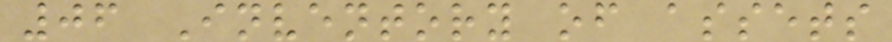06 Inventory of assets
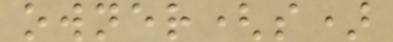owner(s)
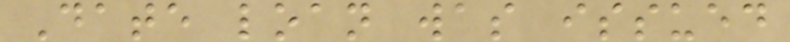Date loan was issued
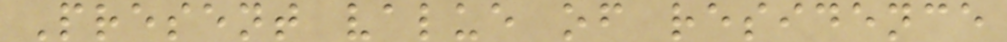Present value of residence
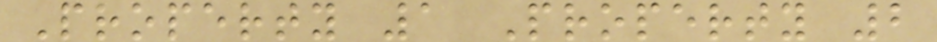Property 1 Property 2
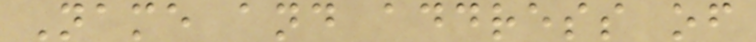Name and address of
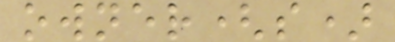owner(s)
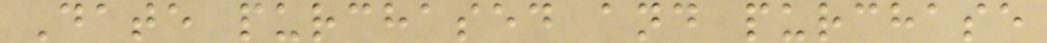Date purchased and purchase
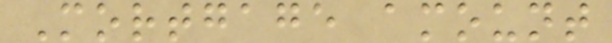Mortgage amount
